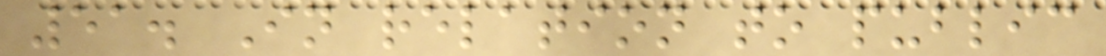51. In relation to public
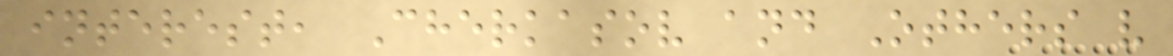interest, Cherkasov and Others v
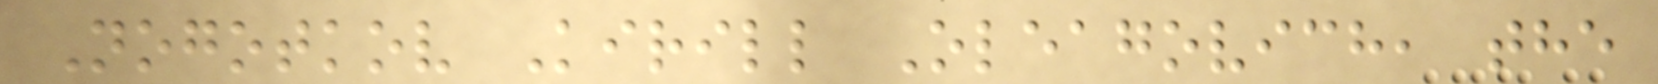Nogotkov Kirill Oleagovich, the
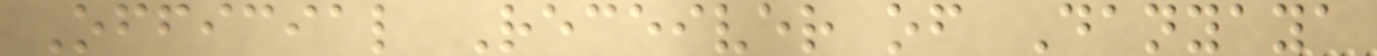Official Receiver of Danyaya
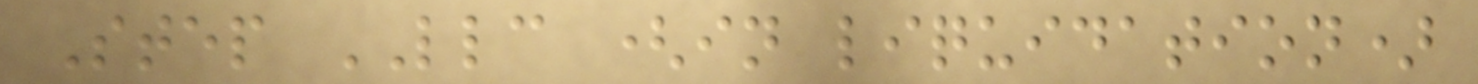Step LLC (in liquidation)
